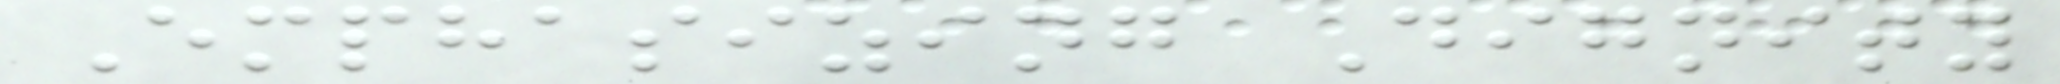Emphasizing Dignity
